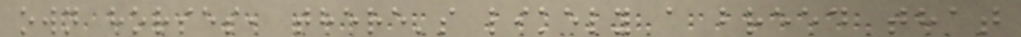own horses, there's likely a breed that
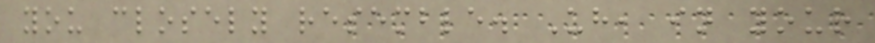you closely resemble. Uh, in your
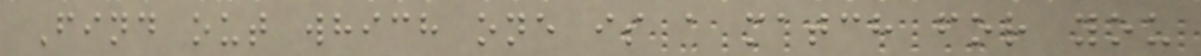Find out which one is a match for you
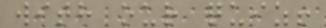with our quiz!
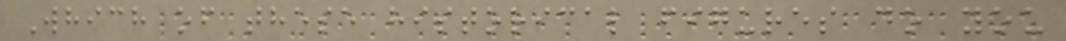Which of these historical figures do you
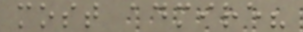most admire?
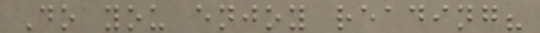Do you enjoy reading?
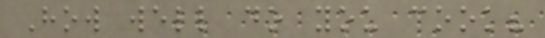How well do you cook?
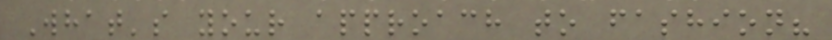What's your approach to fashion?
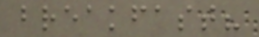breakfast?
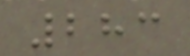283
